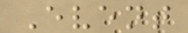Event
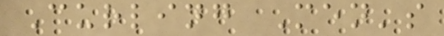Curling Men's
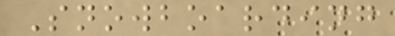Snowboarding
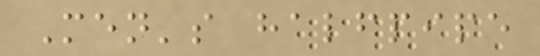Men's halfpipe
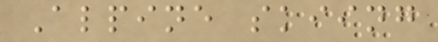Alpine skiing
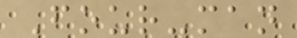Four-man
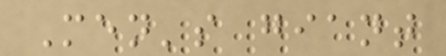Men's giant
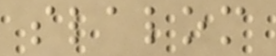slalom
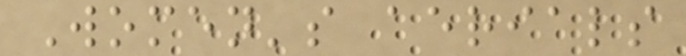Women's aerials
